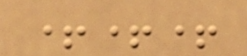+++
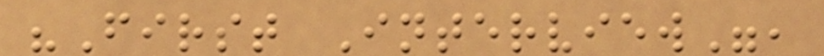"First Interview",
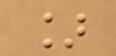]
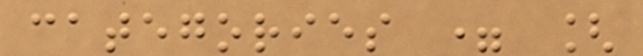categories = [
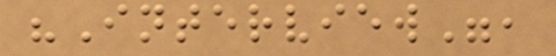"Interview",
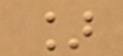]
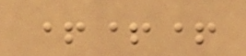+++
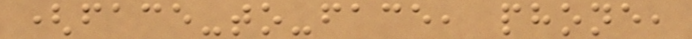(face-to-face, phone,
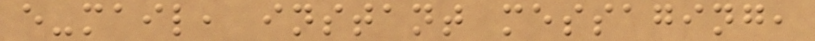e-mail, instant messaging,
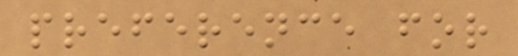preference for
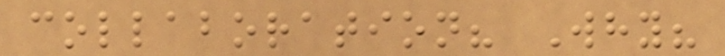collaboration? Why?
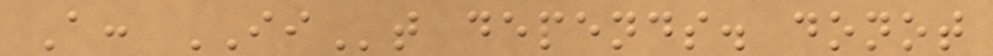A: IIt depends. donot
